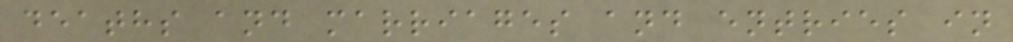deaths and marriages and entries in
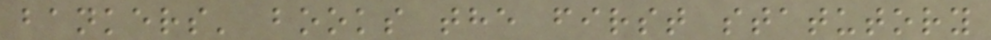bankers' books the first statutory
